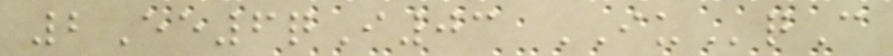2Ee6qI03 IUqC
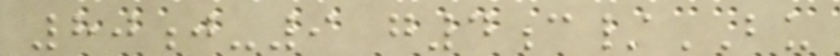80j-9 g4c/BU
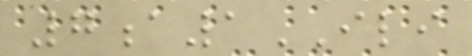7a1ILI
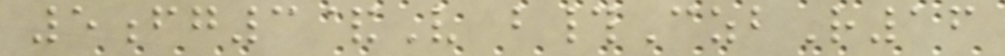5fg3&V b#CzbR16
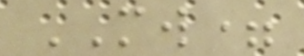MW=
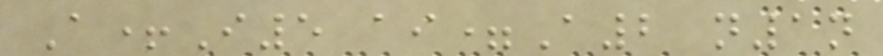A+I5 ai=A2 n1n
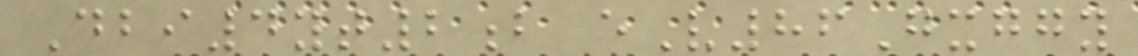Dbi4yt2b eV86Gxggy
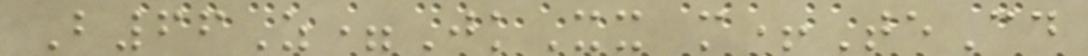B66Z=JkXx m+TeCd
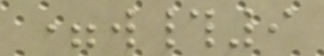=w#9
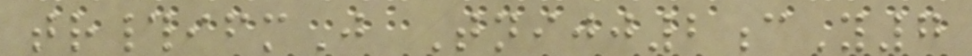tr#ifmJ Tnijj2cY7
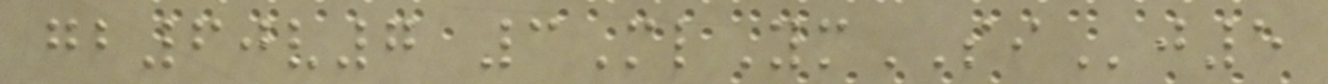gb60v7 3MlYmSIj5
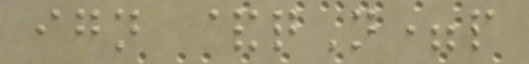ign &qN=p
